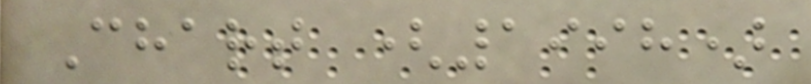Chart (1998)
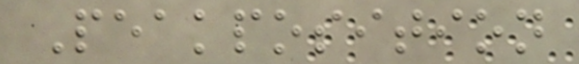Peakposition
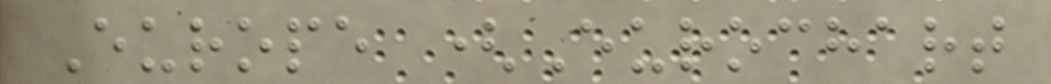Europe (Eurochart
